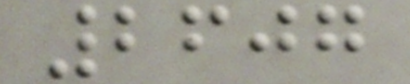2607
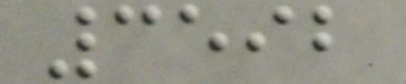3592
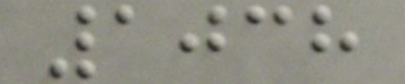1038
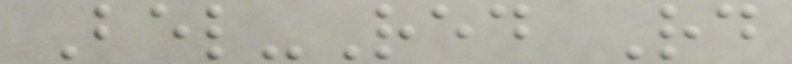Bel-Red Rd
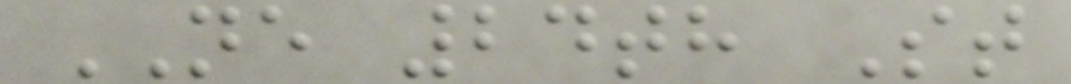NE 24th St
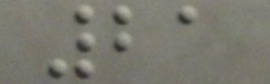21
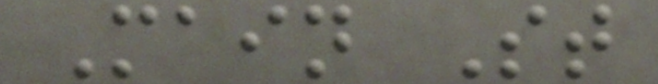Main St
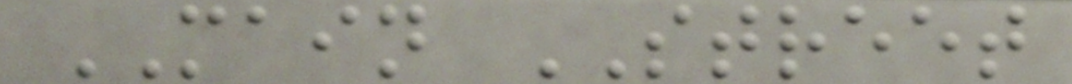MAIN STREET
